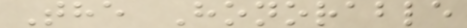The Honorable
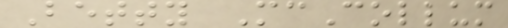Betty McCollum
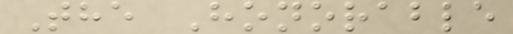The Honorable
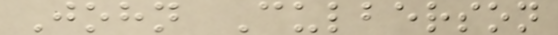John Culberson
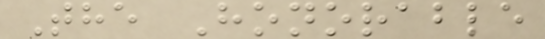The Honorable
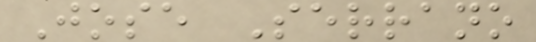Jose Serrano
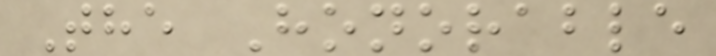The Honorable
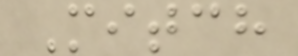Mitch
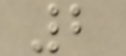2
